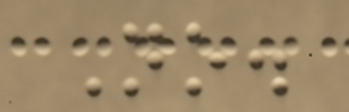No.
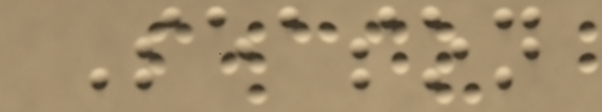Season
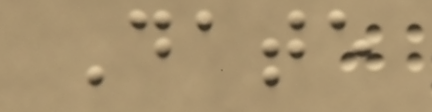Date
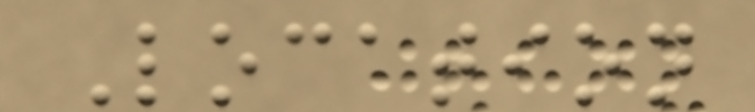Location
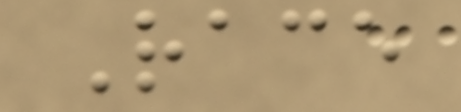Race
